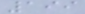199
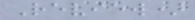Review)
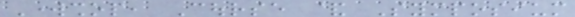Workshop, Course & Symposium
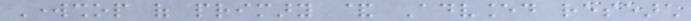Workshop of primary & Advanced research
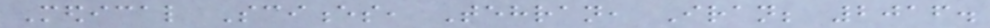Medical Sciences, Tehran, Iran; 2016.
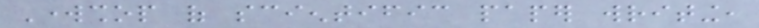Workshop of scientific paper writing,
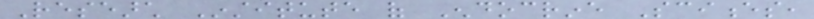Research Institute of Endocrine Sciences,
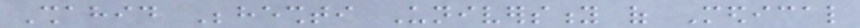Shahid Beheshti University of Medical
